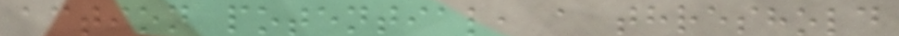action potential, a threshold
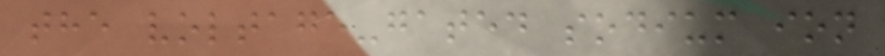the voltage-gated sodium ion
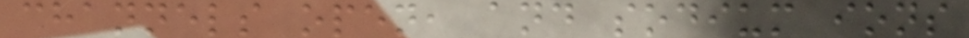channels open, and sodium ions
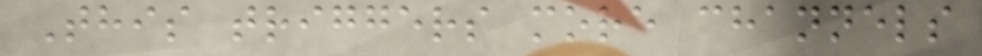This triggers more channels
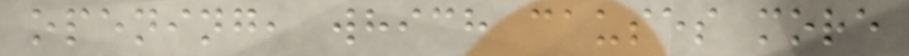opening, which causes more
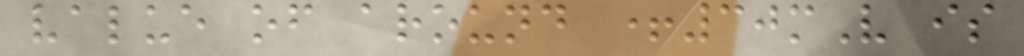value of around +30mV is
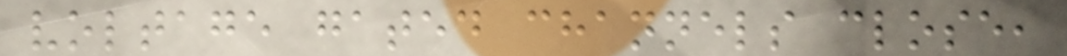voltage gated channels close,
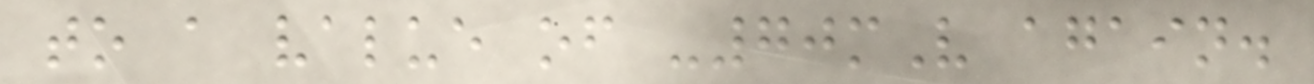to a value of -70mV again.
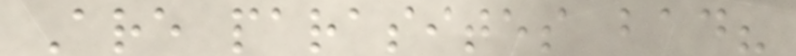Are parasites bad?
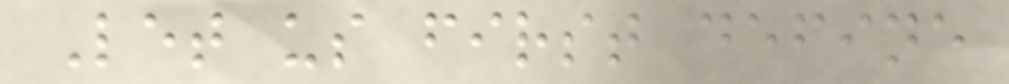Let us first define
